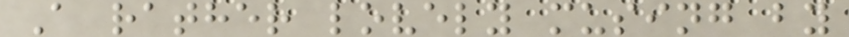A rather lovely musing by
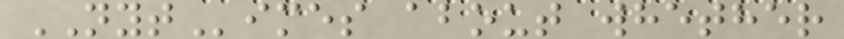NYTimes about whether
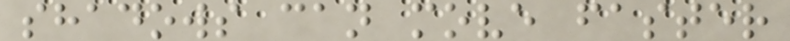shadows can move faster
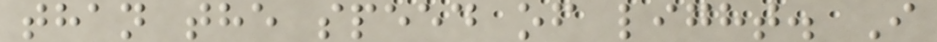than the speed of light. I
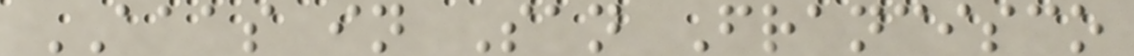AAAS in San Francisco
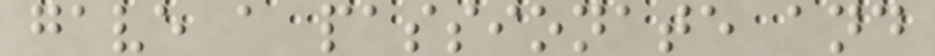gave a passionate and
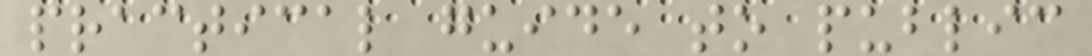practical guide to public
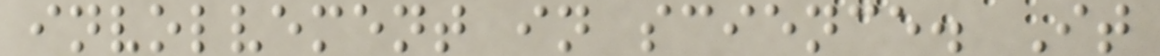involvement in science. It
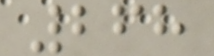268
